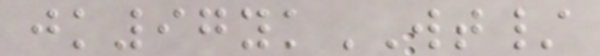jk97ykWT/
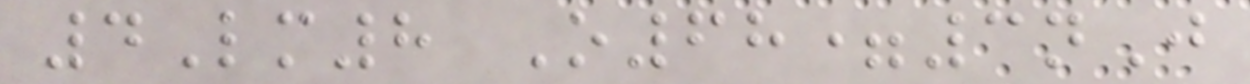4Lm8 O68=3nJ
